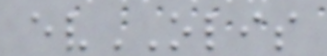evOLIS
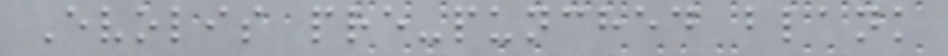Evolis pre-punched blank
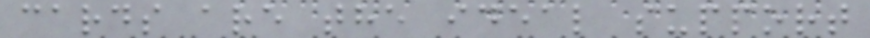cards are the ideal support
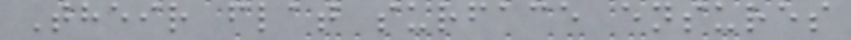Their flat surface ensures
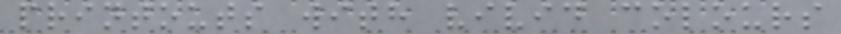printouts with vivid colours
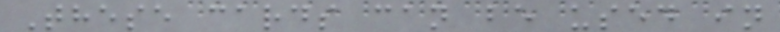These cards can be used in
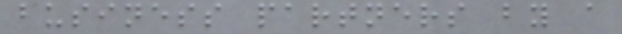business partners by a
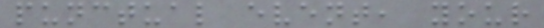punctual event, your
